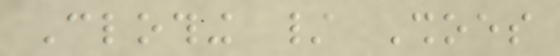Clothing / Shoes
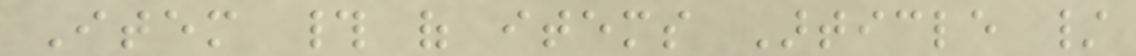Item # of items Article /
